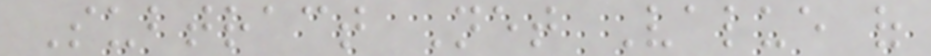Subtract Net Value of
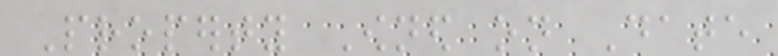Property Owned on Date
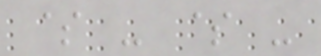$ - $ -
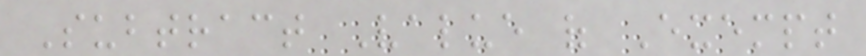Subtract Value of Exempt
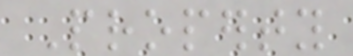Property
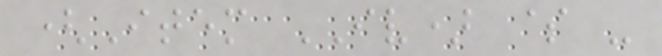(Item IV) $ -
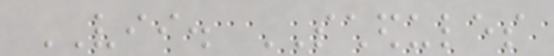VII. SCHEDULES
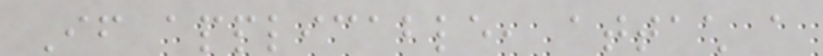If applicable, attach a
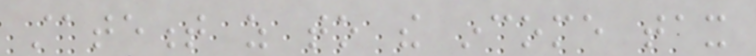statement as to the income tax
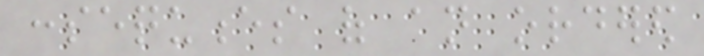consequences of an ordered
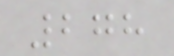278
